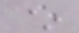~
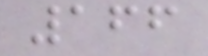166
